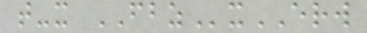t-x FBZxERW
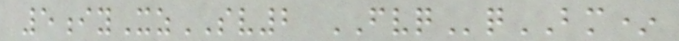5iyXzSV2 FVQqBM*
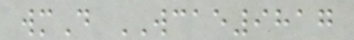wmD WCAE9817
